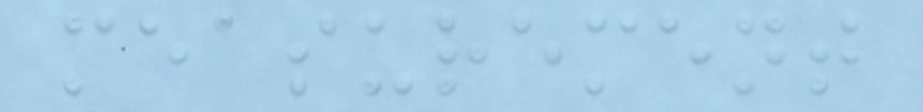measurement
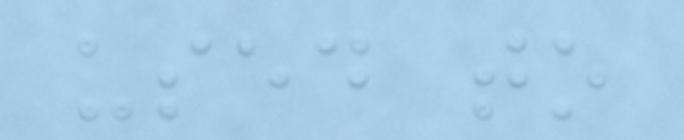used to
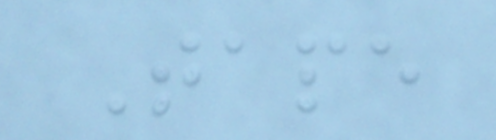Tape
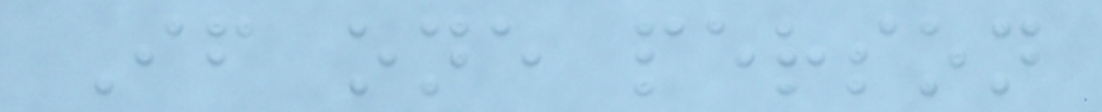If one person
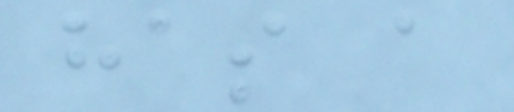has a
